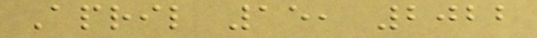April 15, 2022
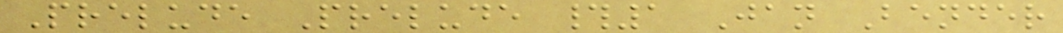Prelude Prelude #1 Jan Bender
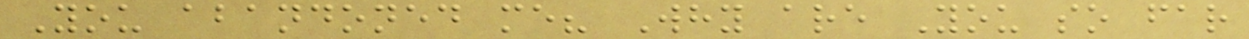You abandoned me? Why are You so far
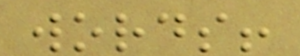words!
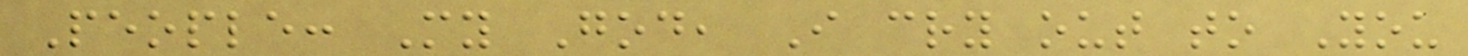People: My God, I cry out to You
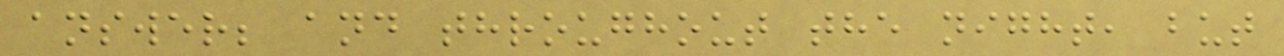answer; and throughout the night, but
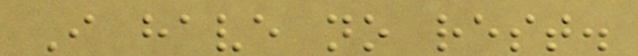I have no rest.
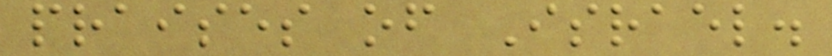praises of Israel.
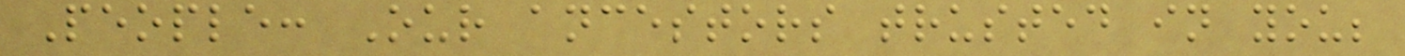People: Our ancestors trusted in you;
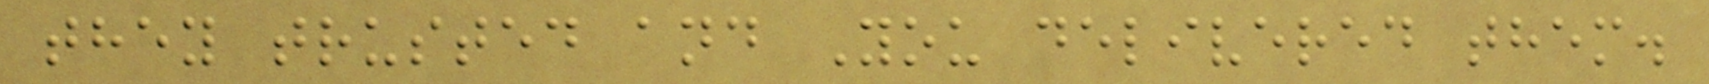they trusted and You delivered them.
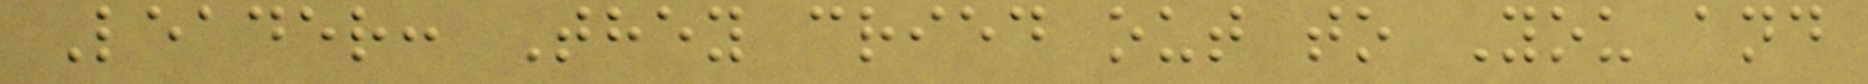Leader: They cried out to You and
